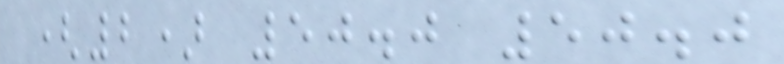(2) 50.0 50.0
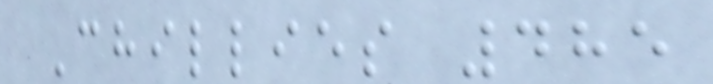Chillies 485
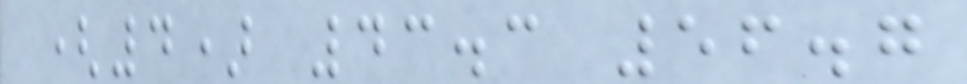(4) 43.3 56.7
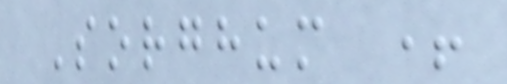Sorghum +
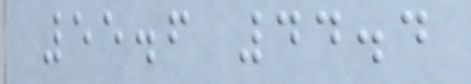55.6 44.4
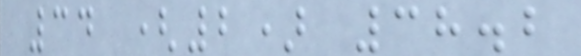34 (2) 38.2
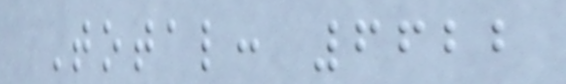Total: 6622
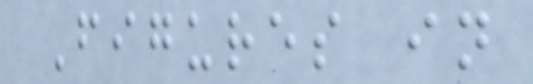Figures in
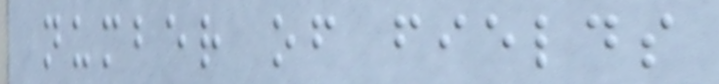number of fields
